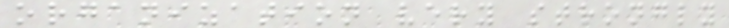organization very strongly
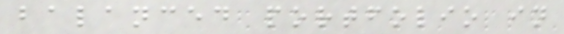balanced portfolio in
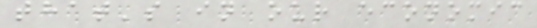that's in our economic
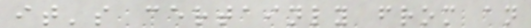it's certainly from an
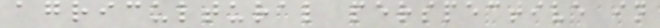agricultural perspective in
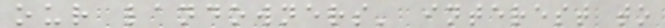our landowners' interest to
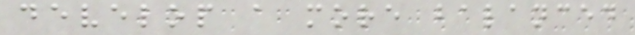develop a more balanced
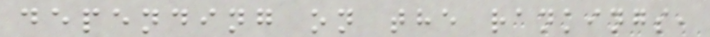depending on the rankings,
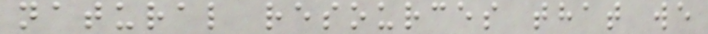natural resources that we
